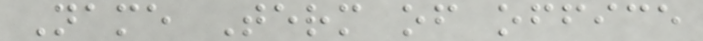Name Term of office
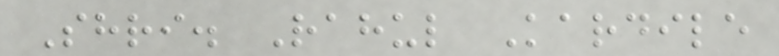Shri. Rahul Kardile
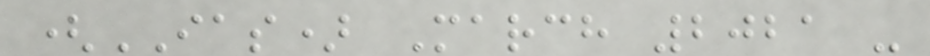(IAS) March 2021 -
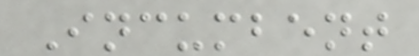Incumbent
